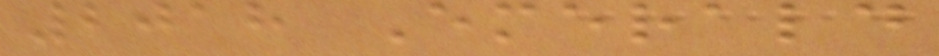2018 Emerald
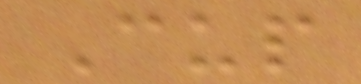Cup
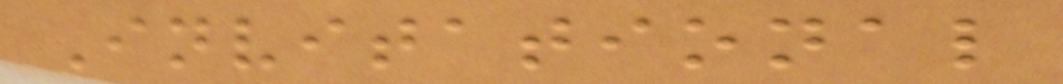Invitational
